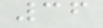36
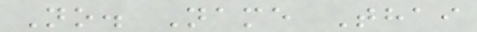No. Name Thai
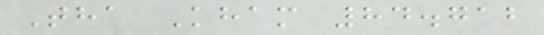Tha Kham 84.712
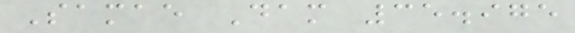Samae Dam 35.975
